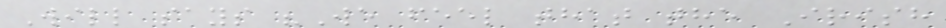Will says "We feel that the Irish
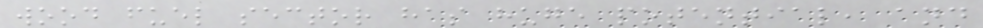wood fuel sector has huge potential, and
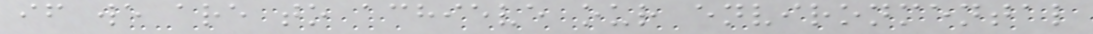if we are to achieve our environmental
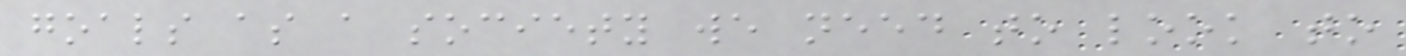goals as a society we need to look to
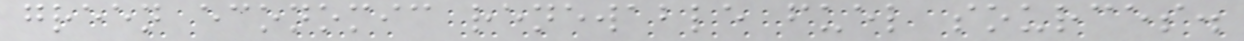green economic renewable fuel sources.
